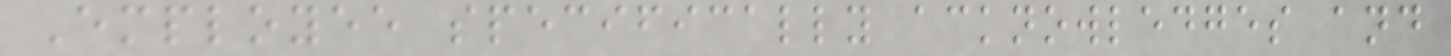Employee specifically acknowledges and
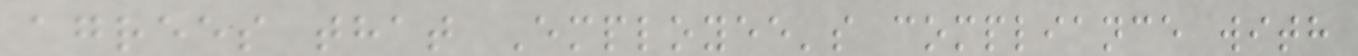agrees that Employee's compliance with
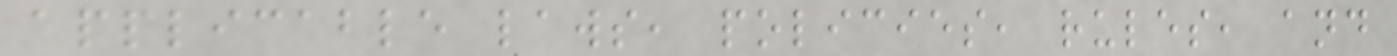applicable laws, policies, rules, and
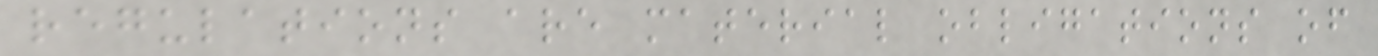regulations are material obligations of
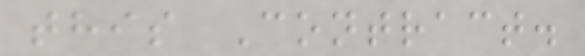this Contract.
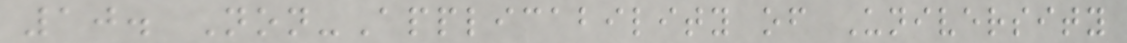10. Non-Applicability of University
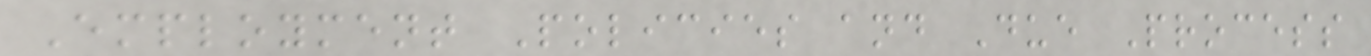Employment Policies and Due Process
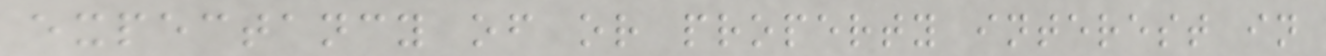expectancy of or property interest in
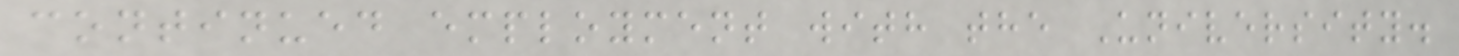continued employment with the University.
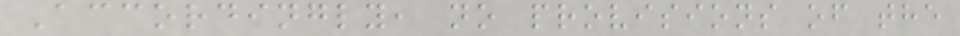Accordingly, no provisions of the
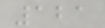121
